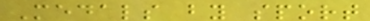Medals by sport
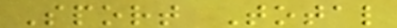Sport Total
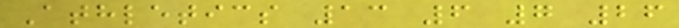Athletics 13 6 7 26
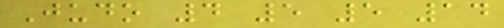Judo 4 5 5 14
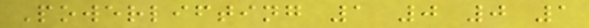Powerlifting 1 0 0 1
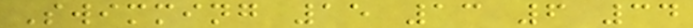Swimming 15 13 6 34
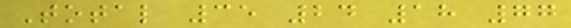Total 35 24 18 77
